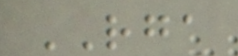RGA
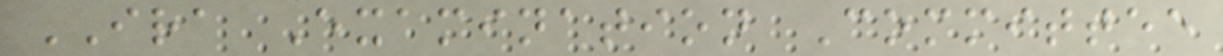IRA Examination Committee
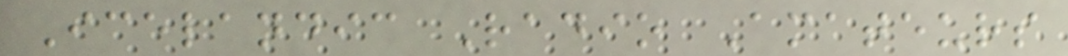Icelandic Radio Amateurs
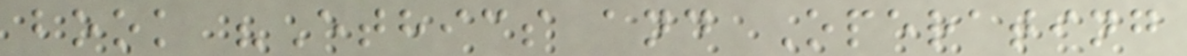book "Ethics and Operating
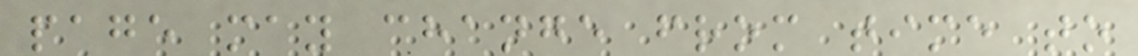page may change from time to
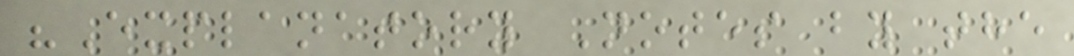"Explanatory Notes by the
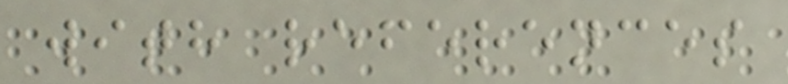with references
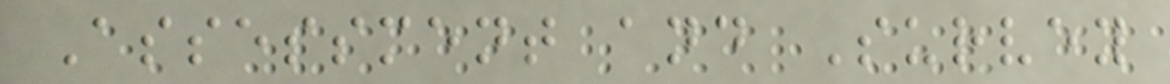Assessment and Survey
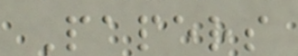Papers
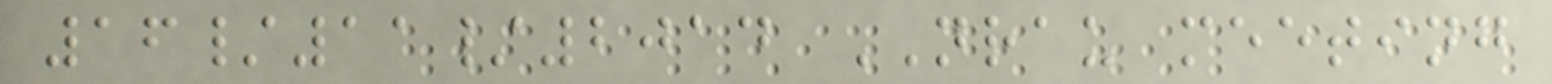16/11/2014 NRAU meeting
